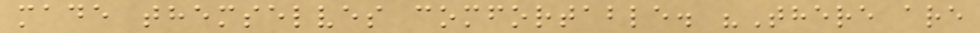made themselves comfortable. "There are
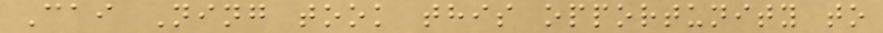Cai Ning took this opportunity to
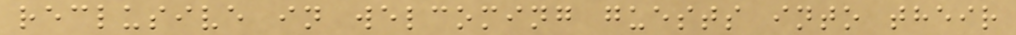reclusive in welcoming guests into their
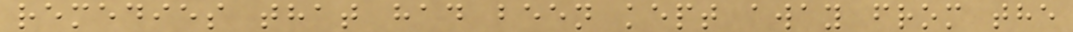remedies that had been kept away from the
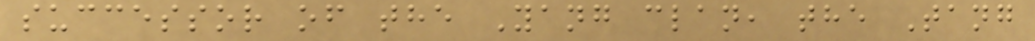successor of the Yang clan, the Tang
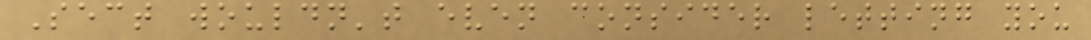Sect wouldn't even consider letting you
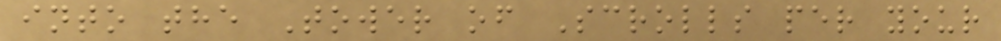into the Tower of Scrolls per your
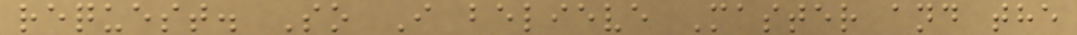request. So I believe Master and the
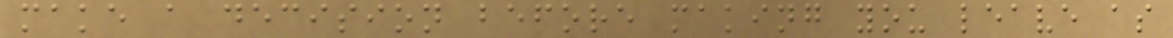make a decision before making you leave as
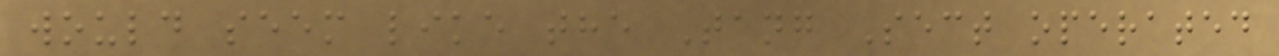would seem like the Tang Sect operated
